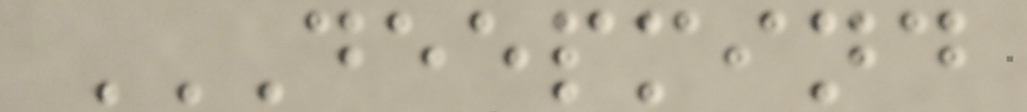DEEPMIND
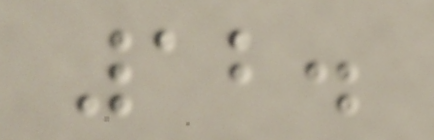12.
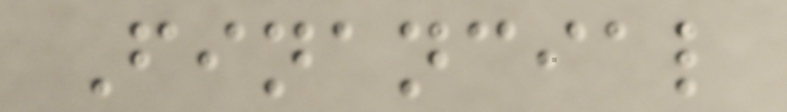Financial
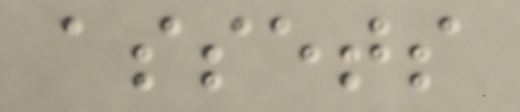assets
